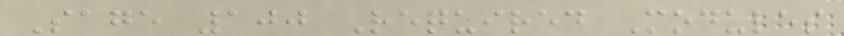Sage 100 Required Modules
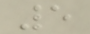5
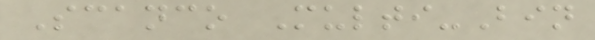Scanco Multi-Bin
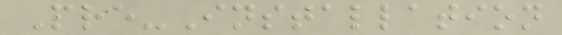Pre-Installation
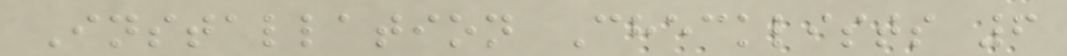Installation Checklists 6
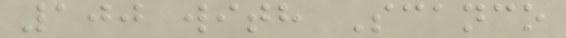100 with Scanco
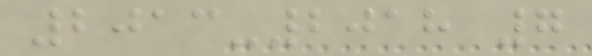2013-2018 7
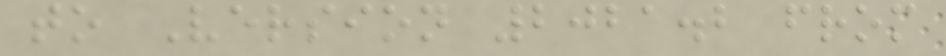to Version 2021.2 from
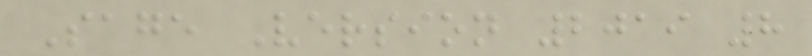Sage Version 2019 8
